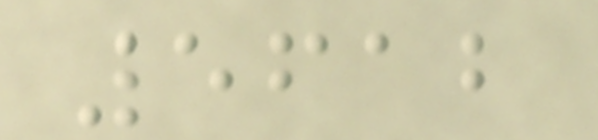5612
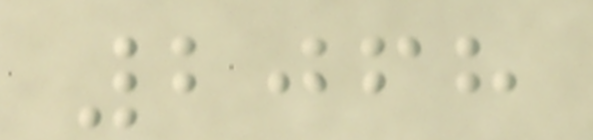2068
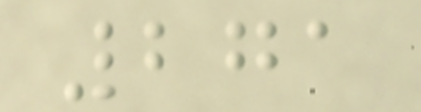271
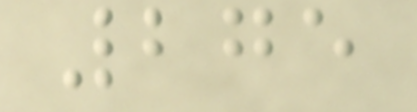275
